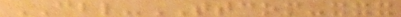CBL-TTCOM-xxx
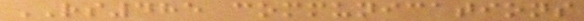RS485 communications
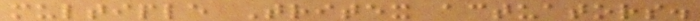multiple Tritex actuators.
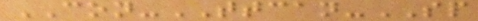CON-TTCAN-SP
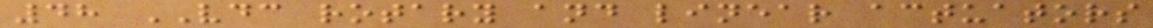48 VDC rotary and linear actuators
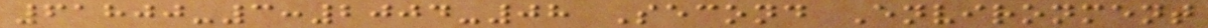61800-3:2004-08 Second Environment
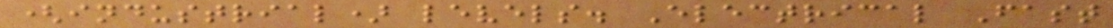(industrial) levels. Electrical Fast
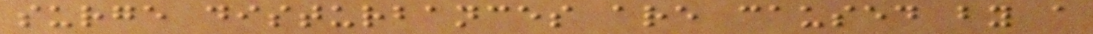surge disturbances are caused by a
